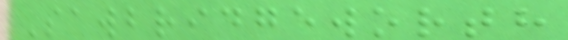Sawbridgeworth
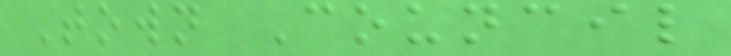Town Council
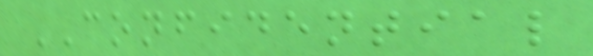CONFIDENTIAL
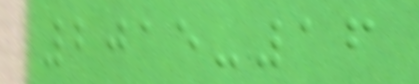2015-16
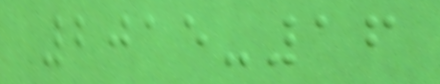2015-16
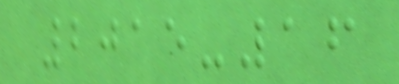2015-16
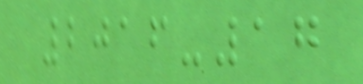2016-17
